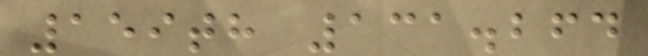159th 131.264
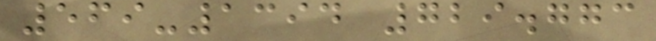569-1394 729.773
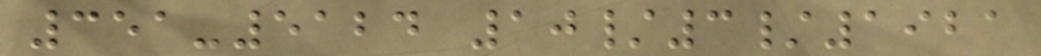351-5124 10/3/1921
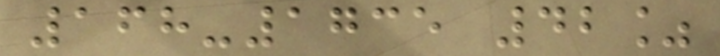168-1735 42%
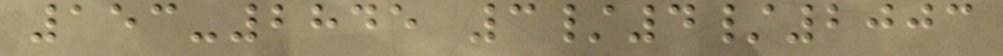153-2845 3/4/2003
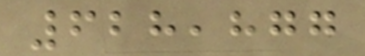628,877
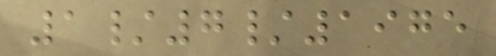1/7/1975
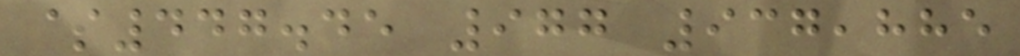$447.45 977 937,885
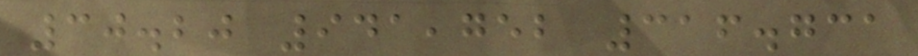30.20 941,752 316.731
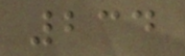234
